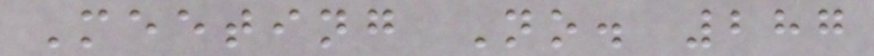Meeting No. 287
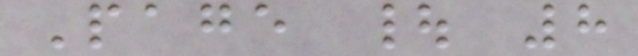Page | 8
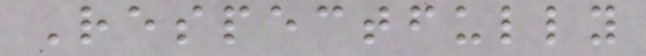Respectfully
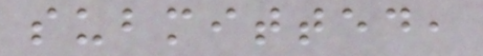submitted,
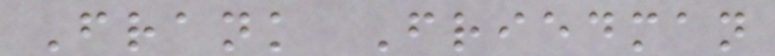Frank Friedman
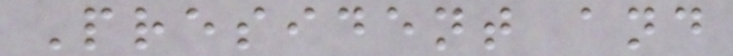President and
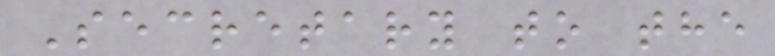Secretary to the
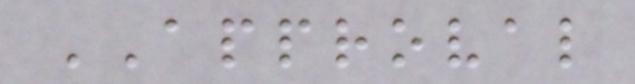APPROVAL
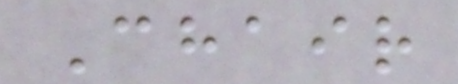Chair
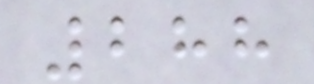288
